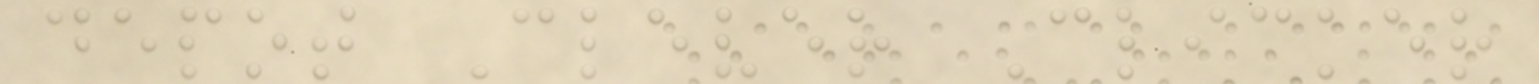depot Clever Clicker
